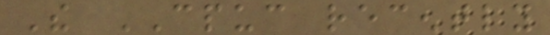The CPUC recently
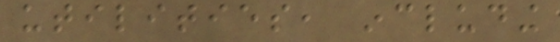utilities, including
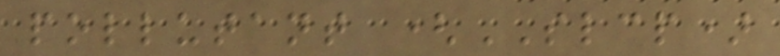pollutant (SLCP)
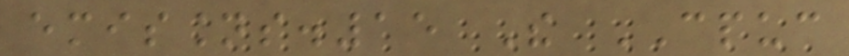emissions.15 The CPUC
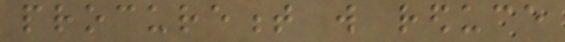procurement will reduce
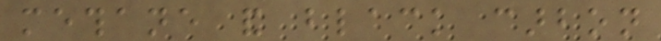methane and black carbon
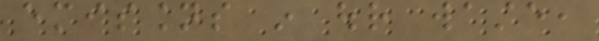emissions in our waste,
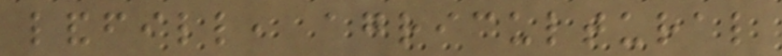landfill, agricultural
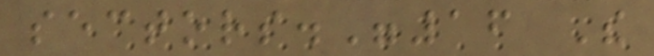sectors."16 The
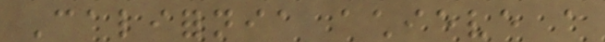California achieve a
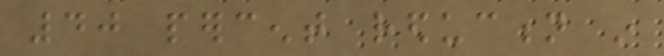40 percent reduction in
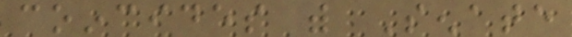coincides with Senate
